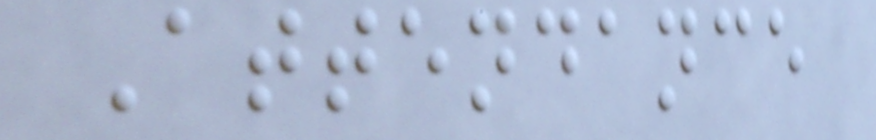Attendance
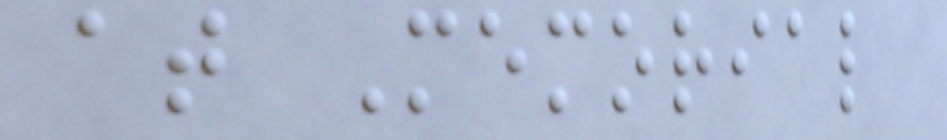at Memorial
